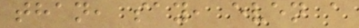than, say, even a
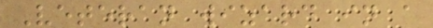Veteran wizard in a
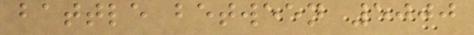battle between 5000
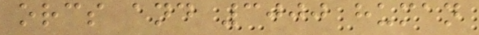orcs and 3000 human
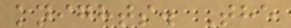knights. The
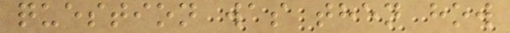question was then how
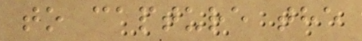to capture the
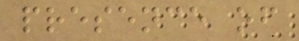presence of
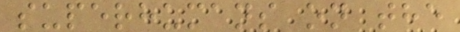superhumans on the
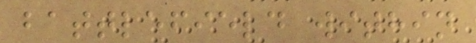battlefield within
